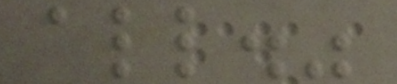all."
